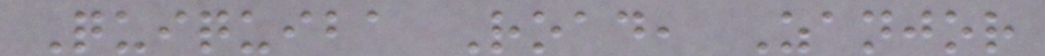Quiquiba Road, Zanjor
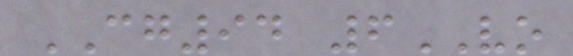CG94 6VO
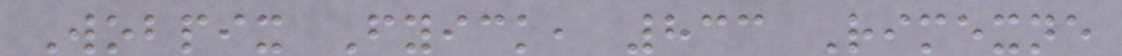Wobpix Fyick, 833 Rimexne
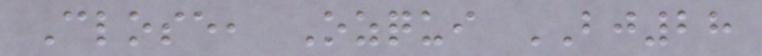Close, Ozqui BJ28
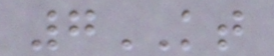7KT
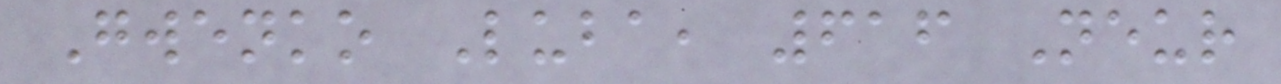Gwenko Luba, 616 Neur
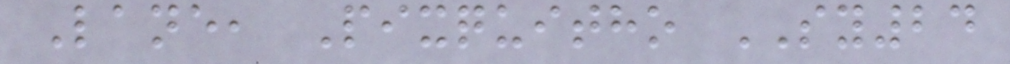Lane, Pixquitho SY24
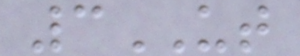3UT
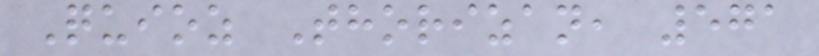Quioz Thorizan, 571
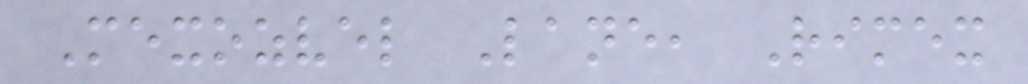Mexozvel Lane, Rimex
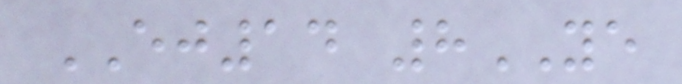EJ14 8YE
